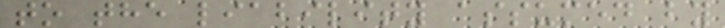to the liability assumed by
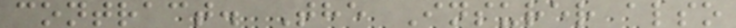contract. The Insurer also
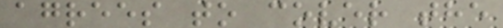agrees to cover the
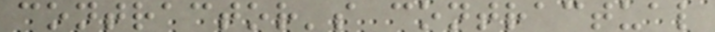contractor's contractual
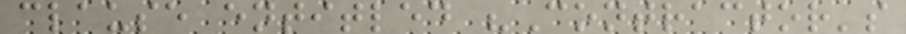clause entitled "Contractor's
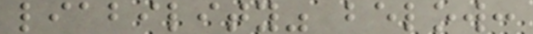liability" below:
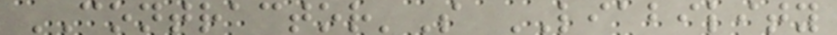CONTRACTOR'S LIABILITY
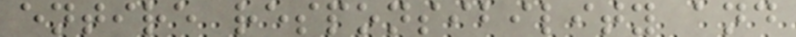entire responsibility and
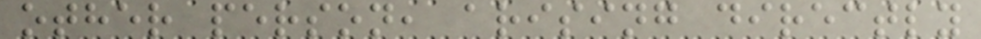other person, arising directly
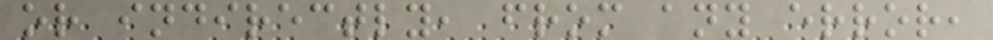or indirectly, from any error,
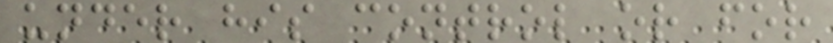under his control or for
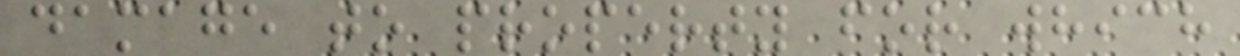damage to property for which
